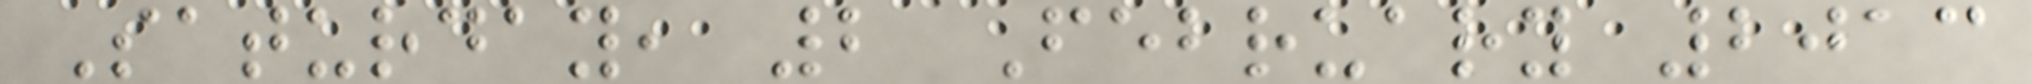Saturday, 2 February 2013
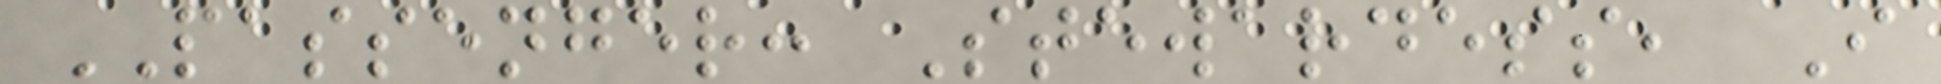PASSENGER: Stewardess, I
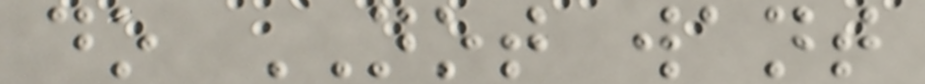do NOT want
